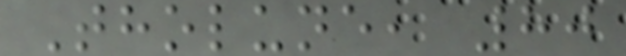Tholune, 80
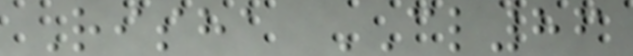Risha CL86
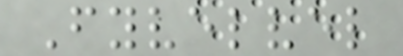Fyvelvel
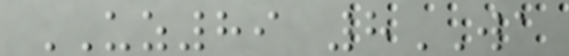UZ89 8WA
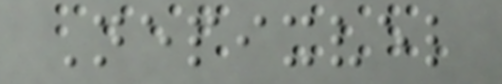Nepixvel
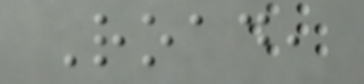Road,
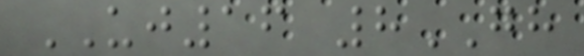UJ16 8GH
